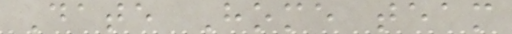Date Home team
